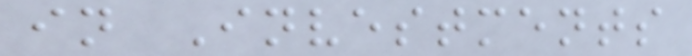in Investments
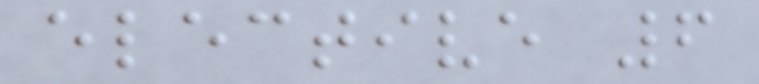elective 6
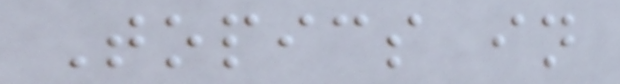Topics in
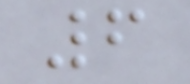6
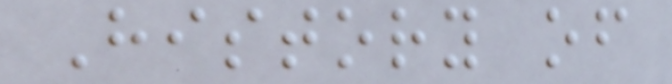History of
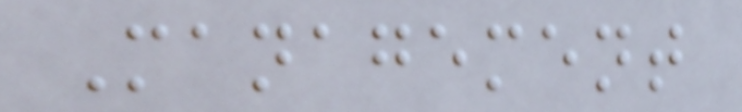Management
